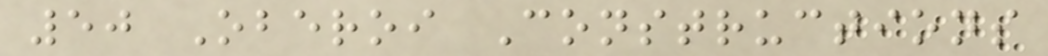50 Oberoi Constructions
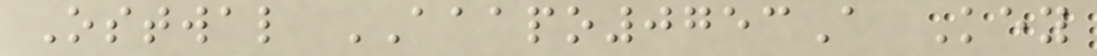Ostwal AAAPO0753A Key
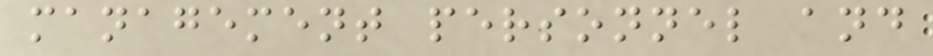management personnel and
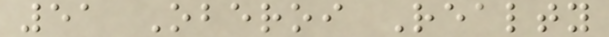51 Oberoi Realty
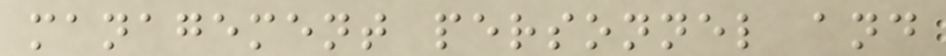management personnel and
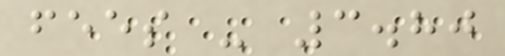fees - 3.80
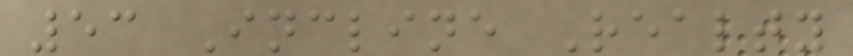53 Incline Realty
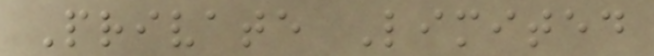Private Limited
